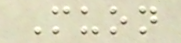Muon
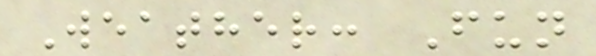Weather: Fun
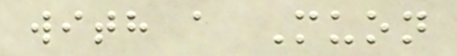with a Muon
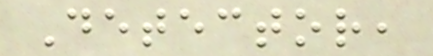Detector,
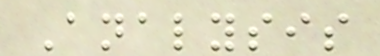Analysis
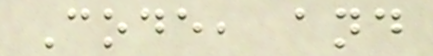Code, and
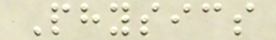Physics
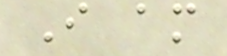I am
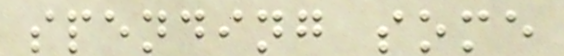spending some
